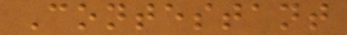Contestant
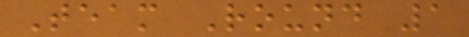Team Round 1
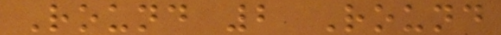Round 2 Round
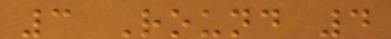3 Round 4
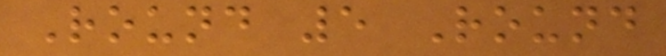Round 5 Round
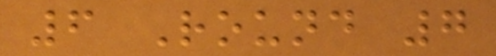6 Round 7
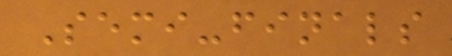Semi-finals
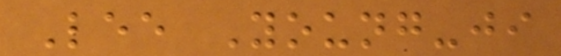Lee Young-ji
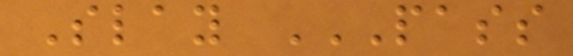Slay PASS
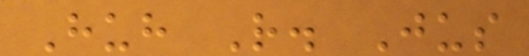Huh R. Jus
